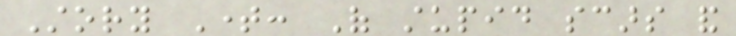Story Time: Of stupid scars and
